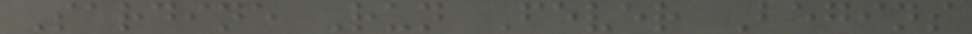Sardine Run Fever Begins
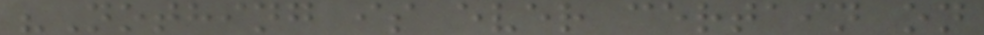"Nothing is ever certain on
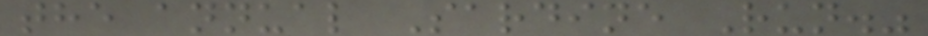the annual Sardine Run."
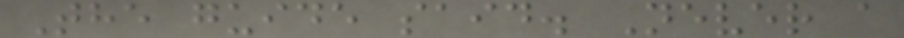The guide said. Never a
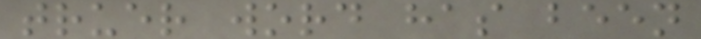truer word has been
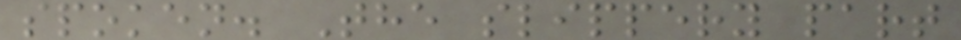spoken. The slippery part
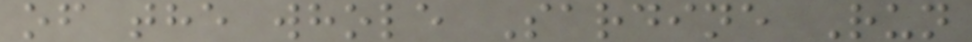of the whole Sardine Run
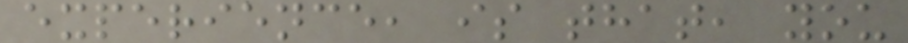experience, is that, you
